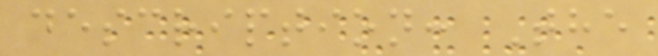description: The
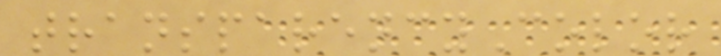transparencyColor
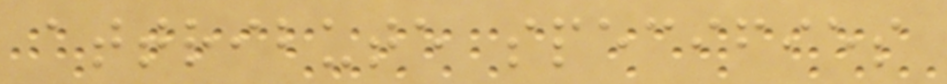attribute specifies
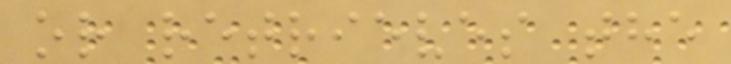or retrieves the
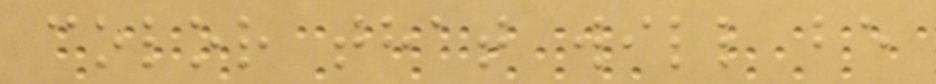color that will be
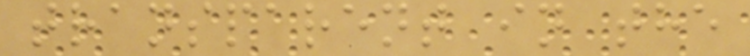transparent in the
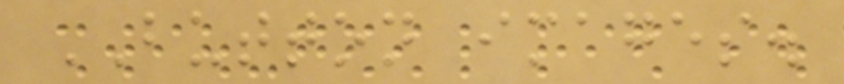BUTTON images.
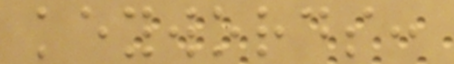keywords:
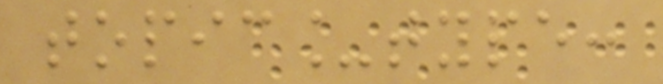topic_type:
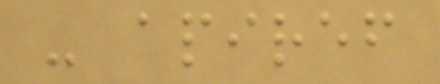- apiref
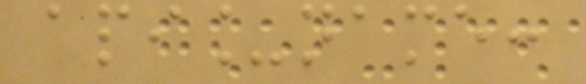api_name:
